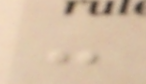-
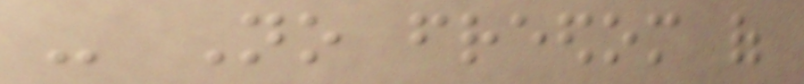- No freedom of
